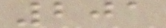201
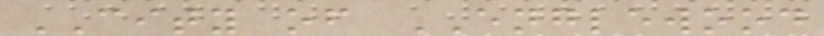CITY of ENGLEWOOD
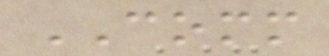COMM
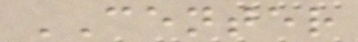CENTER
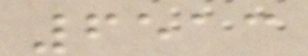6513
